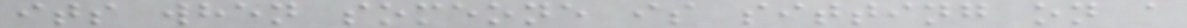its when someone is sitting on a
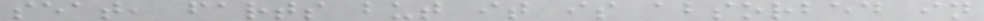seat, farts but it is absorbed in
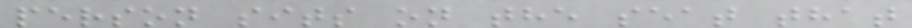person sits on the seat that
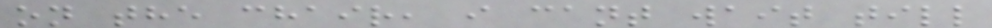on the chair, i cant wait till
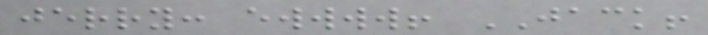jerry: ewwww! JACK!
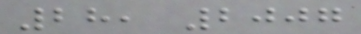28, 2007
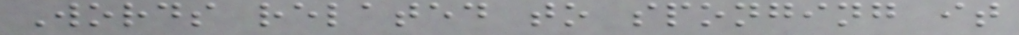Words related to sponging it
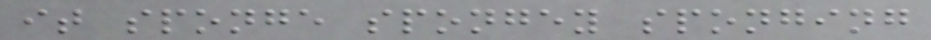it sponge spongey sponging
